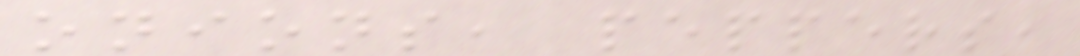onions, peppers,
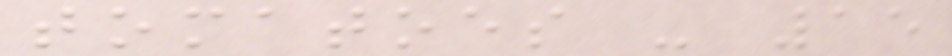tomatoes - 15
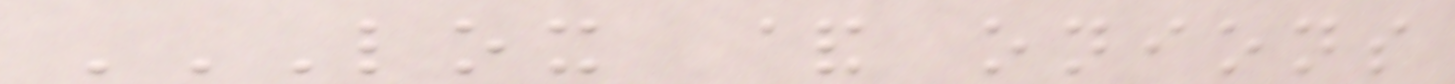LOX & ONIONS
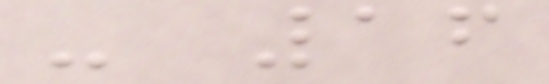- 16
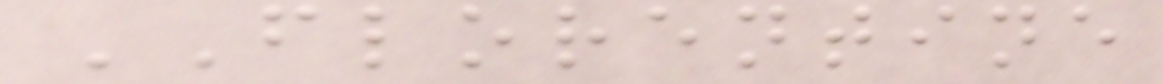FLORENTINE
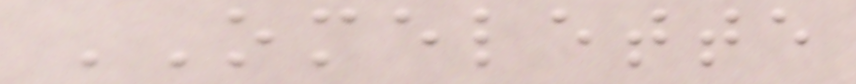OMELETTE
